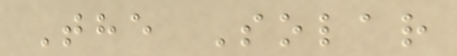The Solar
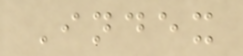Index
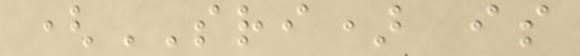(SRI) is
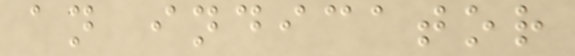an indicator
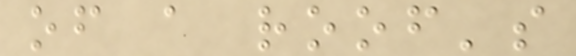of a roof's
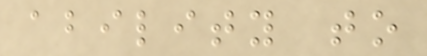ability to
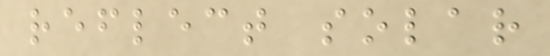reflect solar
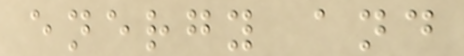energy and
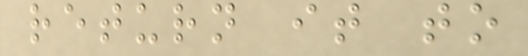return it to
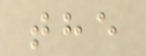the
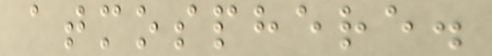atmosphere.
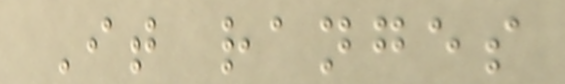It ranges
